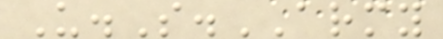U.S.ARMY
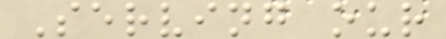Serving our
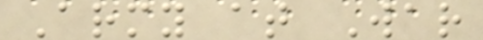Army at War
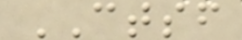CTSF
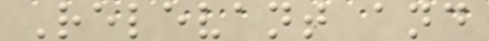Relevant and
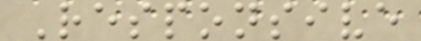Responsive
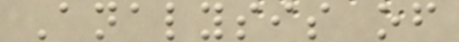Analysis of
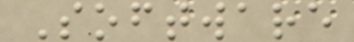Software
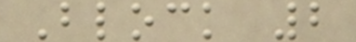Block 2
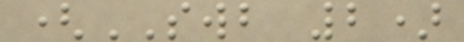(SWB 2)
